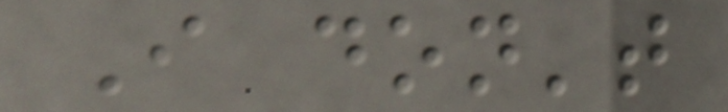I don't
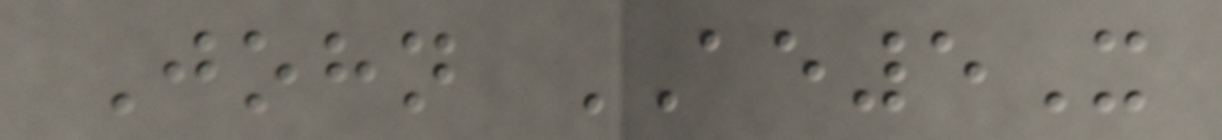John AE5X
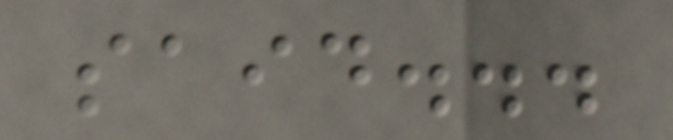said...
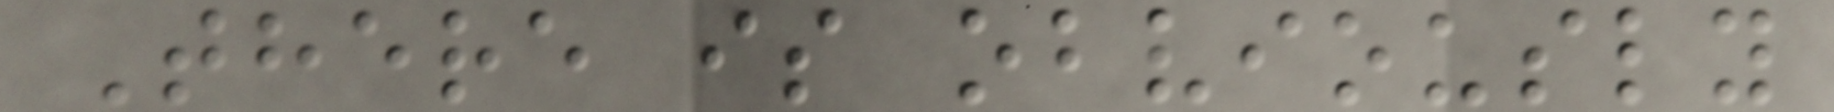There is obviously
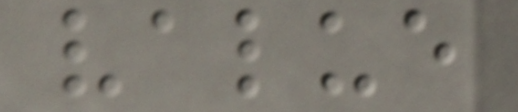value
